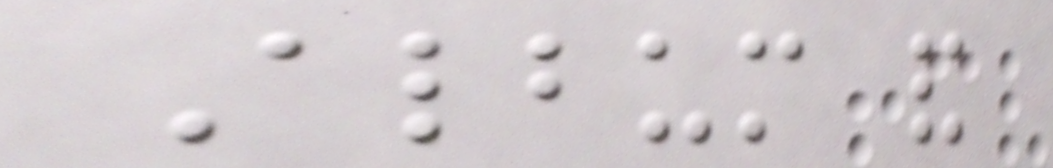Album and
